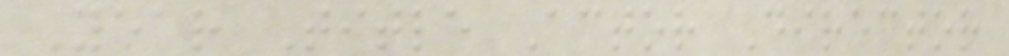Year Title Actor Director
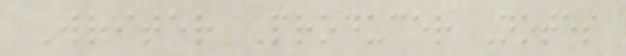Writer Producer Notes
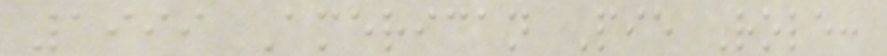1999 American Pie Role:
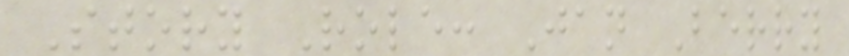Story Role: Jan Berry
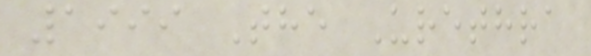1999 The Urethra
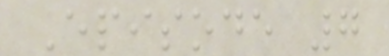Episode 7
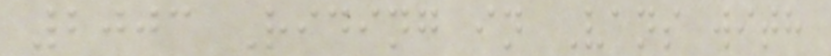2003 Riding in Vans with
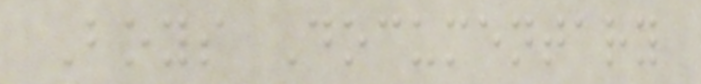Boys Documentary
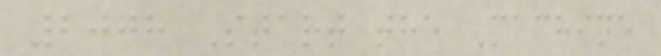2008 Start the Machine
